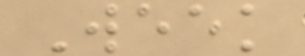Week
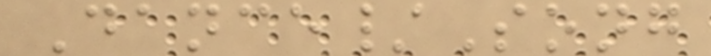Dance/Song
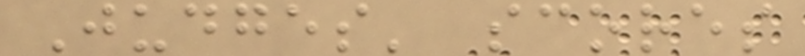Judges' scores
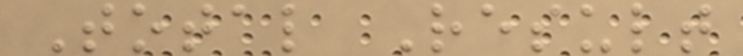Total Result
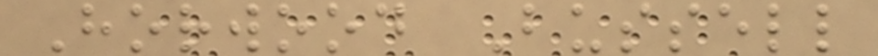Horwood Bussell
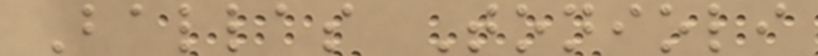Ballas Tonioli
